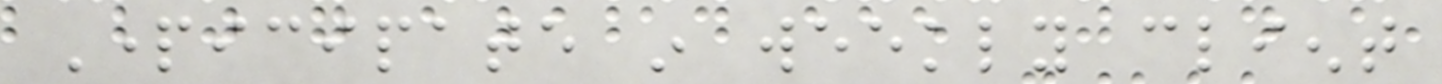Participate in weekly client
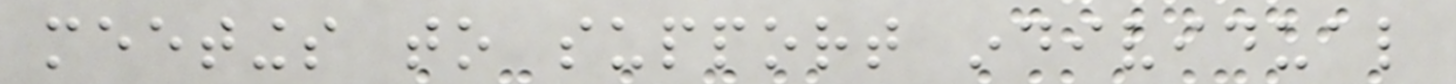meetings to support individual
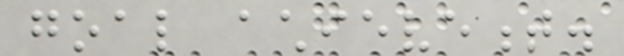goal achievement.
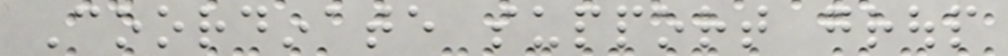Coordinate support group
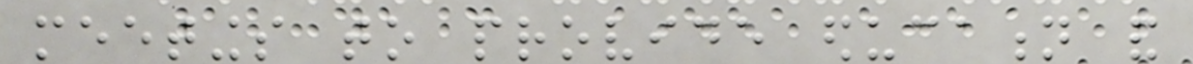meetings to provide education and
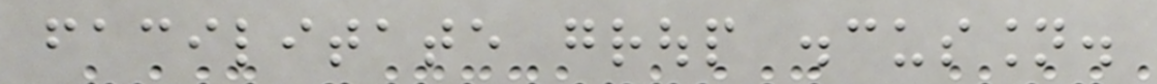facilitate group discussion.
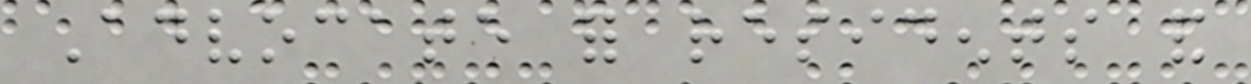Advocate for residents and
